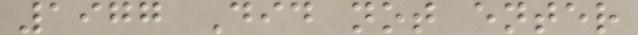1977 Did not enter
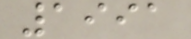1991
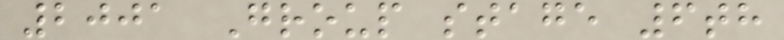2001 Group stage 6th
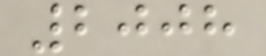2008
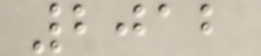2012
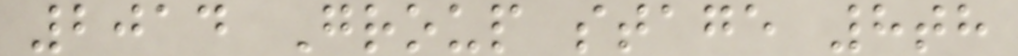2014 Group stage 8th
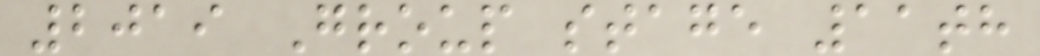2019 Group stage 11th
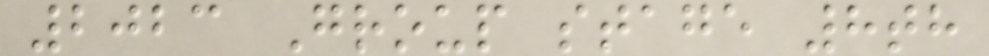2023 Group stage 8th
